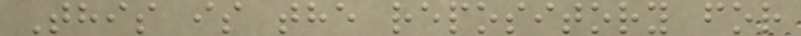This is the repository for
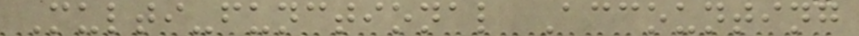Multi-functional Accounting
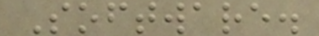Software.
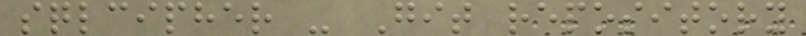sqlcipher - Git repository
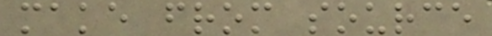make from source
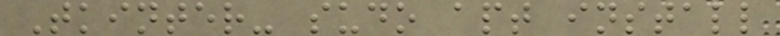Tkinter- sudo apt install
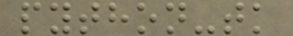python-tk
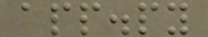app.py
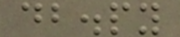db.py
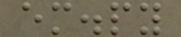em.py
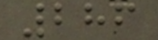286
